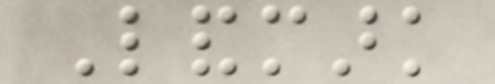Landmark
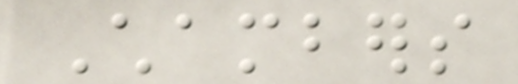Chambers
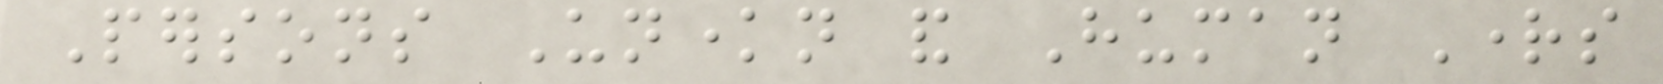Persons Unknown and Human Rights
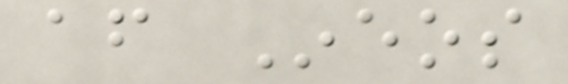after Ineos
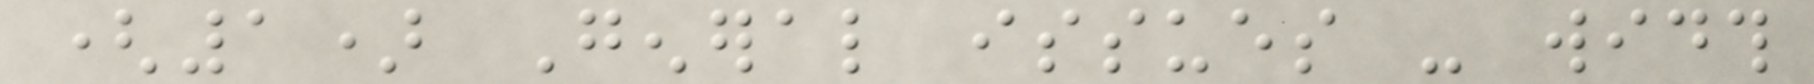(1) General issues - width
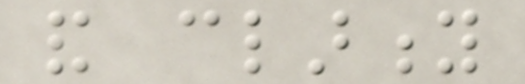and clarity
